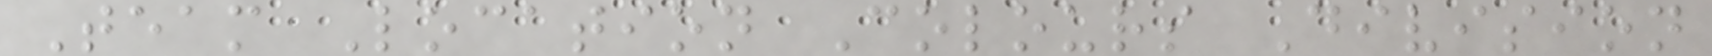Team Location Colours Division
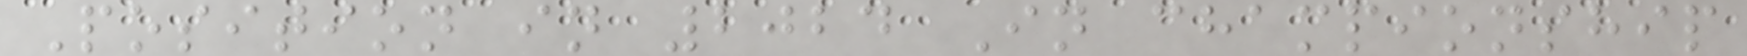Position in 2024 In championship
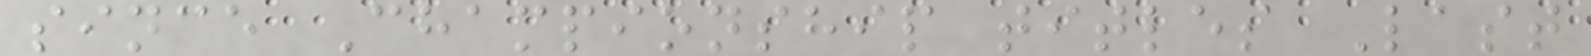since Championship titles Last
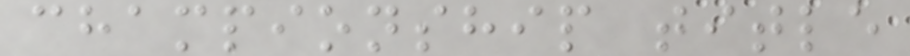championship title
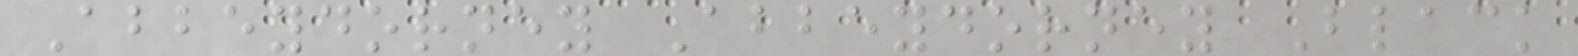Abbeydorney Abbeydorney Black
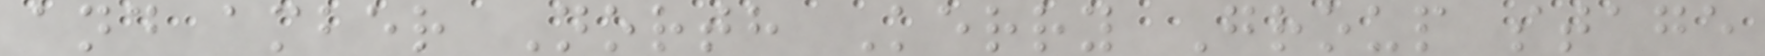and amber North Kerry Group stage
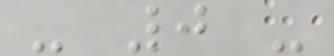- 0 -
